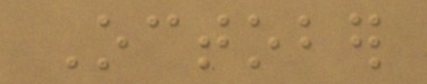October
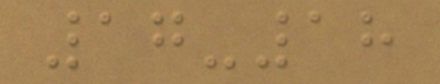17-18
